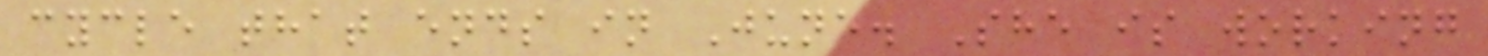cycle that ends in June. She is working
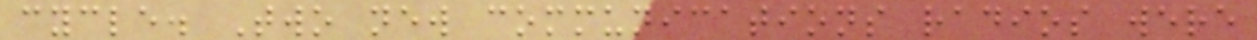cycle. Two new communications radios were
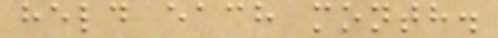held each month.
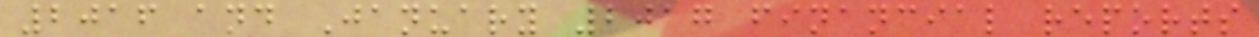2016 and January 2017 financial reports
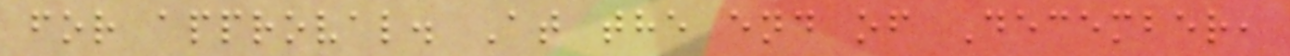for approval. At the end of December,
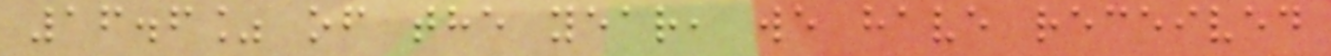16.6% of the year, we have received
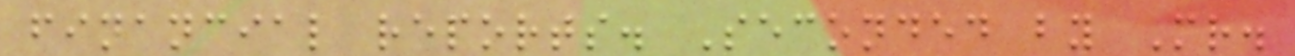financial reports. Seconded by Mr.
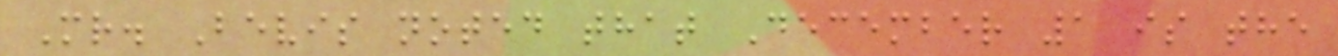Mr. Bevis noted that December 1 is the
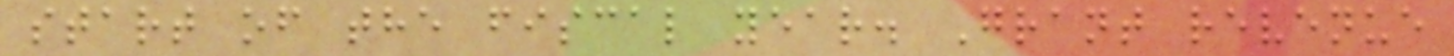start of the fiscal year. Grant revenue
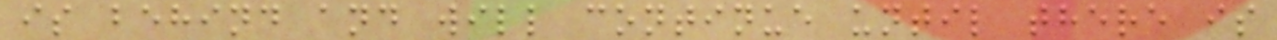is behind and will continue until there is
